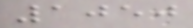1050
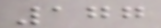177
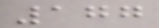177
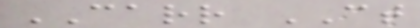CARR CT
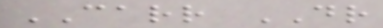CARR DR
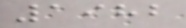1982
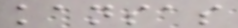kansas
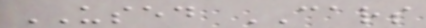USED CARS
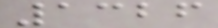1326
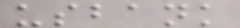usbank
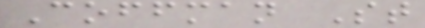Coffman St
